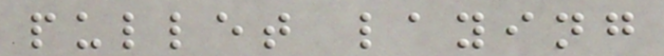pullet laying
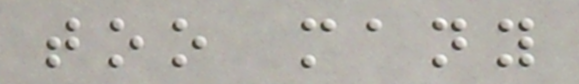too many
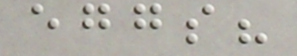eggs?
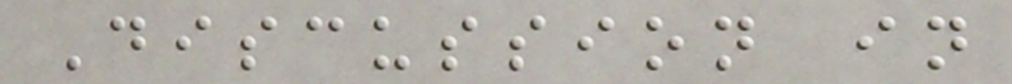Discussion in
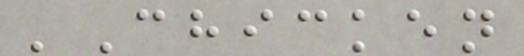'Chicken
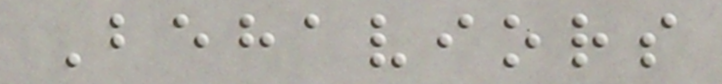Behaviors
